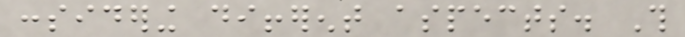considering different aspects. This
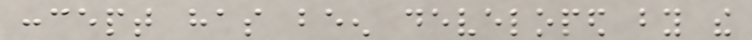concept has been developed by the
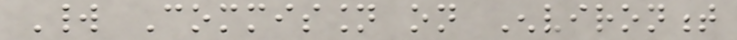World Commission on Environment
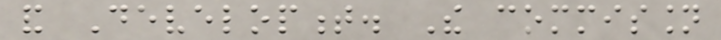and Development. The commission
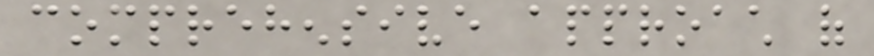comprehensive approach of
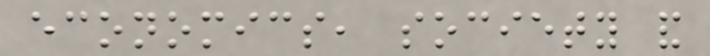economics, society and
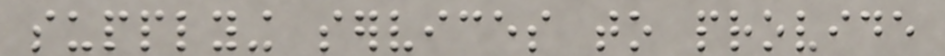supplying services to provide
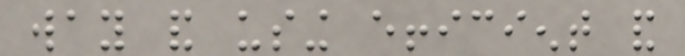way and using efficient and
